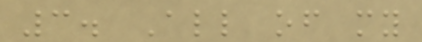3. All of my
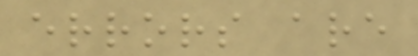errors are
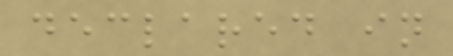declared in
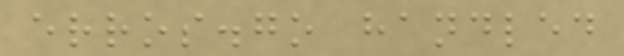erros.go handled
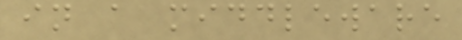in a middleware
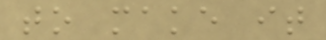to make it
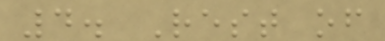4. Rest of
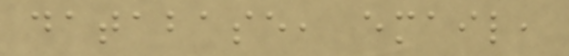database, email,
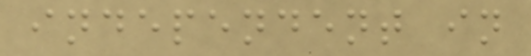independent in
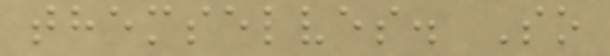themselves. So
